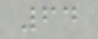64
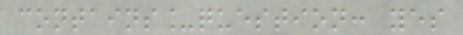contains_question: yes
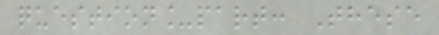question_part: These
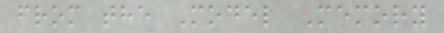from the Model Memory
